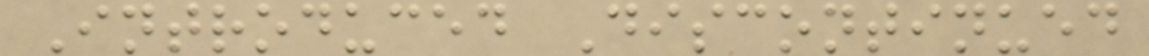Introduced Discontinued
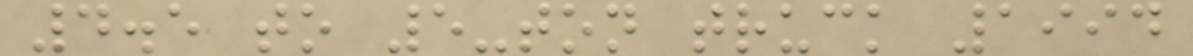4.5 to 5-ton truck 1994
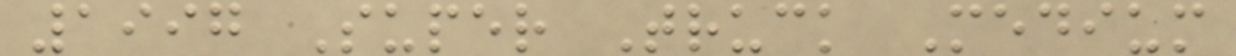1997 Super Truck Medium
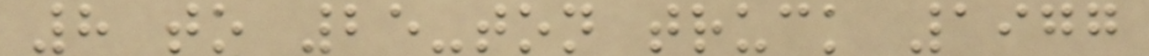8 to 25-ton truck 1977
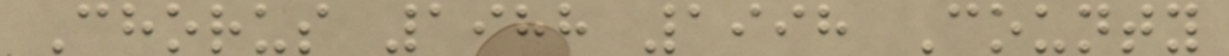Chorus 1988 1998 County
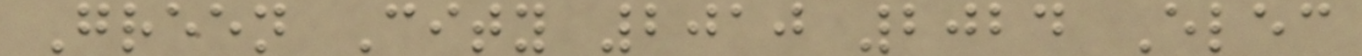Green City 2010 2024 Elec
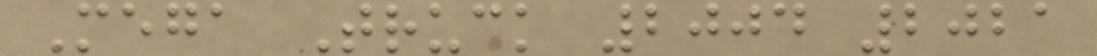Mega Truck 2004 2021
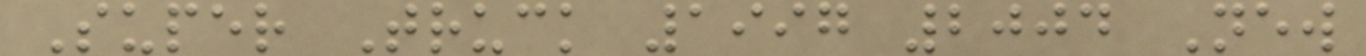Super Truck 1997 2004 New
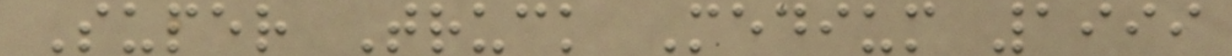Super Truck Medium 1999
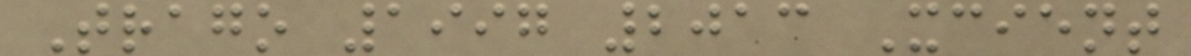Trago 1997 2013 Xcient
